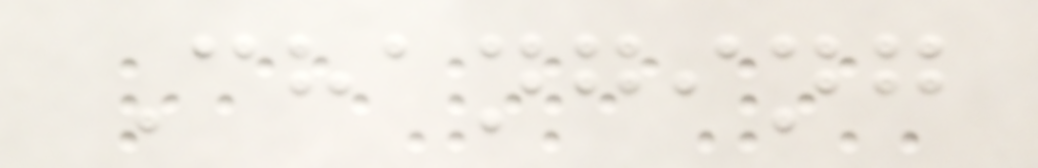Changing
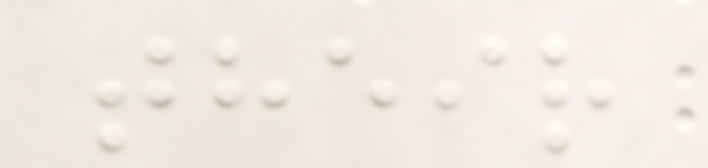their
